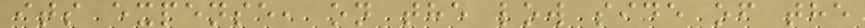its expense, on the low side of the
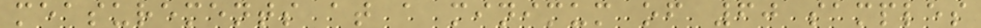measurements at a minimum of 60 samples
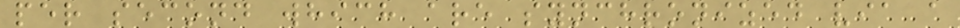per second which are synchronized via a
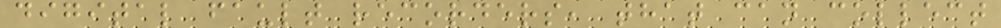digital fault recorders, that can collect
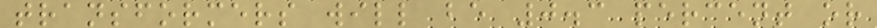transformers will be 0.3 percent or
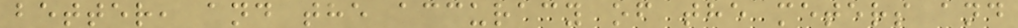better, and the accuracy of the meters and
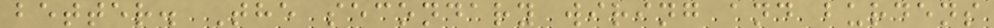better. The secondary wiring and burdens
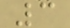3
